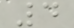4
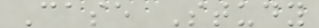Case Study
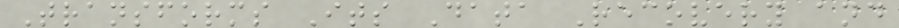Transforms Its Data Recovery and
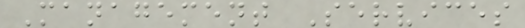Management Services
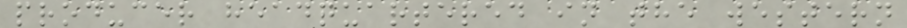producer headquartered in the western
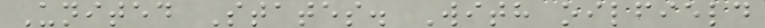United States. With oilfield
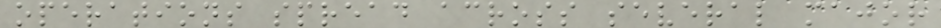operations spread across several major
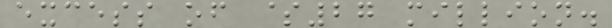excess of $27 million.
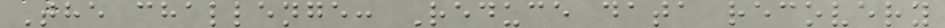The challenge: Reduce data recovery
